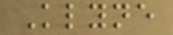Klyne
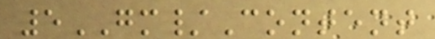5GM/Content
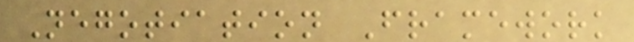Negotiation Framework
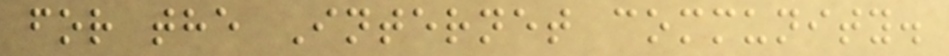for the Internet community.
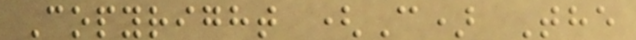Copyright (C) The
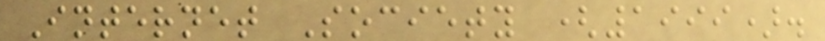Internet Society (1999).
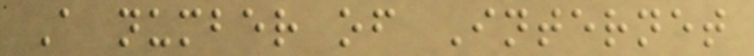A number of Internet
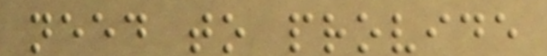need to provide
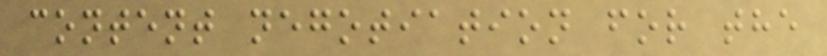content negotiation for the
